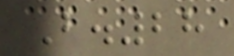B.28
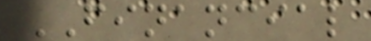FINANCIAL
